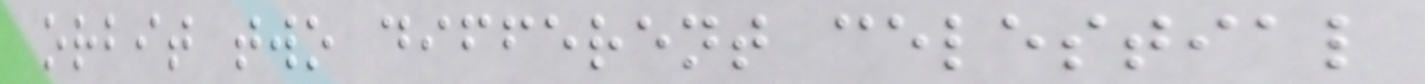orbit two different celestial
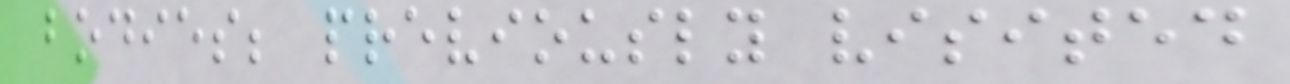bodies; previously visited
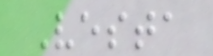Vesta
